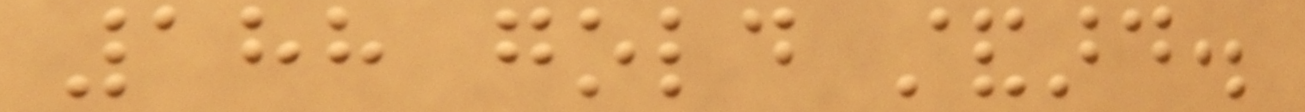188 gold standard.
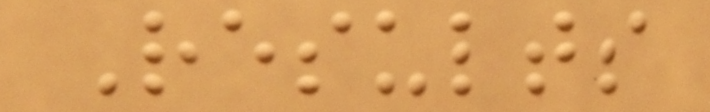Results
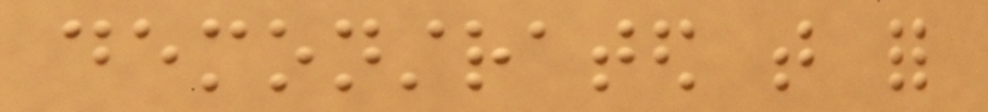demonstrated that for
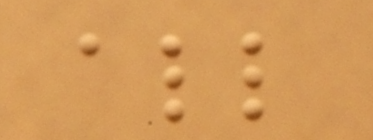all
